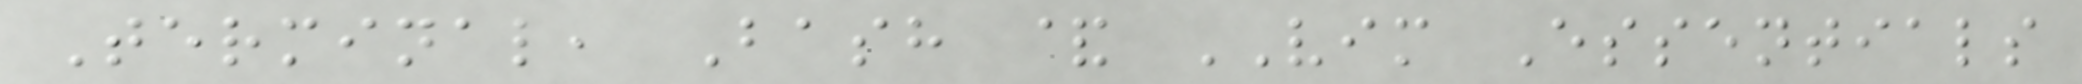Terminal, Bash & VIM Essentials
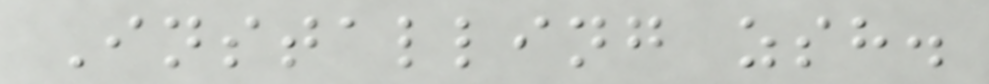Installing zsh.
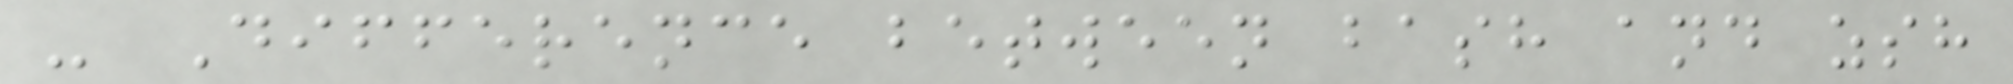- Difference between bash and zsh
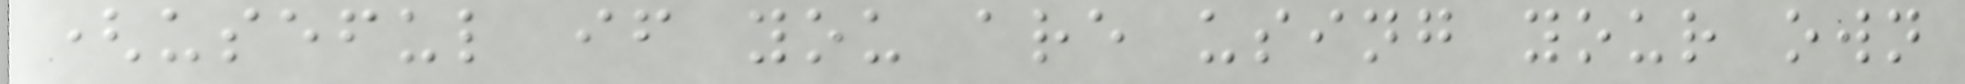(useful if you are using your own
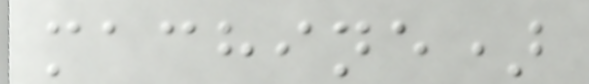machine)
